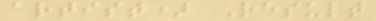artist) Result
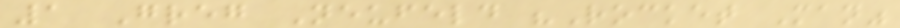1 Greg Neufeld "Rocket Man"
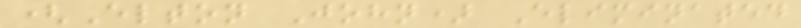(Elton John) Eliminated
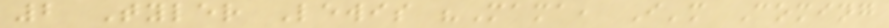2 Tyler Lewis "Mama, I'm Coming
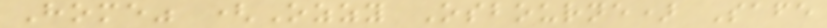Home" (Ozzy Osbourne) Safe
